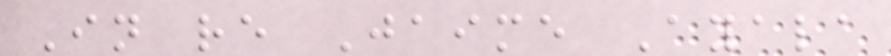In re Jaime Ayala
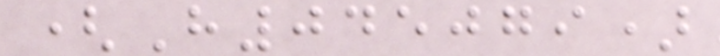(H045079)
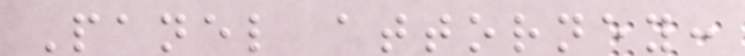Panel attorney:
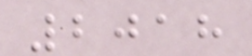2018
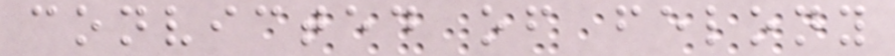convicted of felony
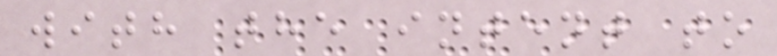with the intent to
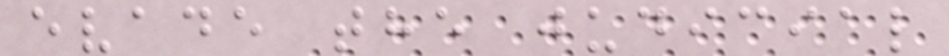evade the judicial
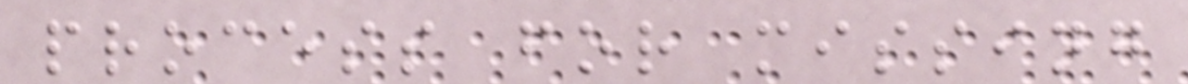process for missing
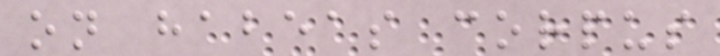on habeas corpus
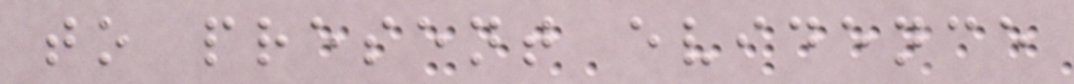to present evidence
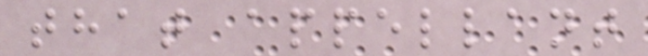that appellant
